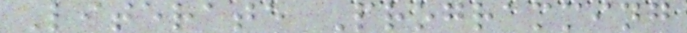Literate Programming
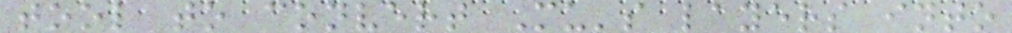tool to convert Mu's layers into
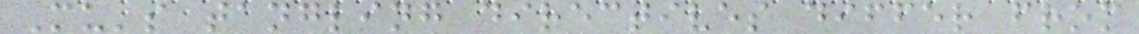Mu's tangling directives differ from
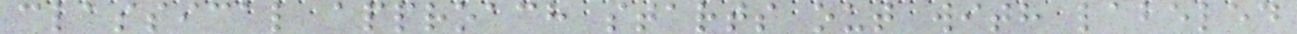classical approach starts out with labeled
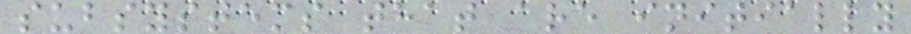subsystems that are initially
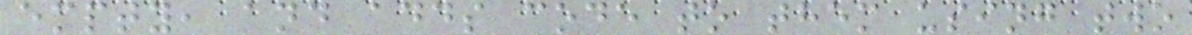empty, and adds code to them using two
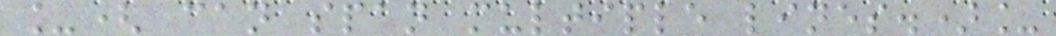_( can span multiple lines.)_
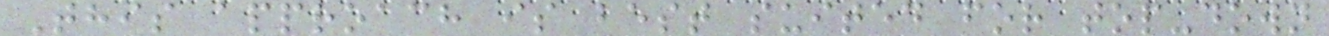This approach is best suited for top-down
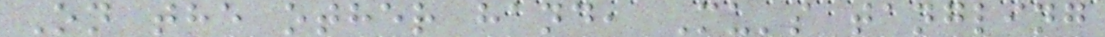On the other hand, Mu's tangling
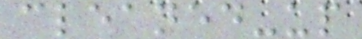cleaned-up
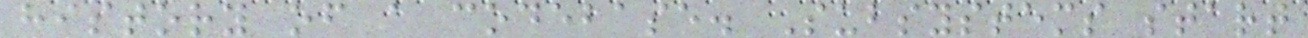history of a codebase. Subsystems start
